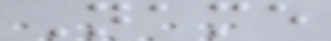Name
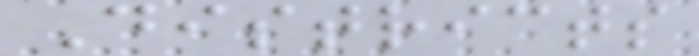Districts
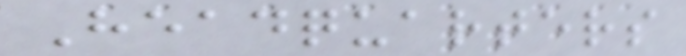Headquarters
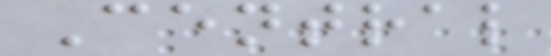Central
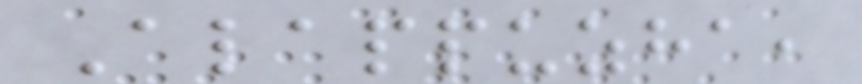Alappuzha,
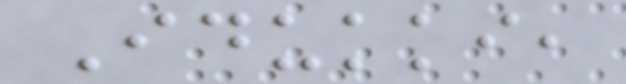Idukki,
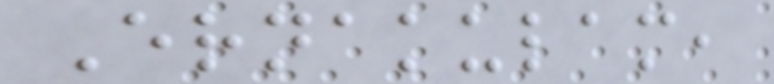Ernakulam,
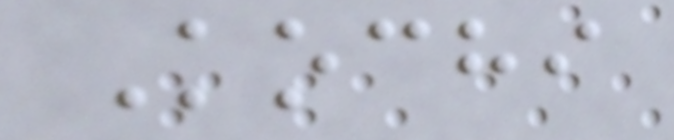Kochi
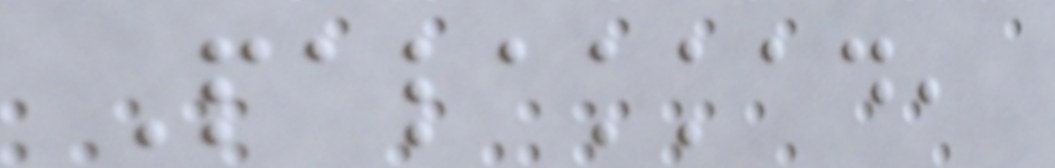Palakkad,
